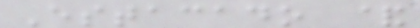Estacado &
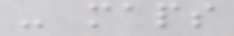- maps
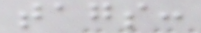tags:
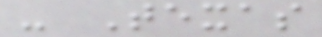- Texas
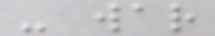- war
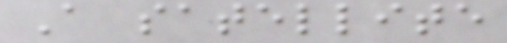A satellite
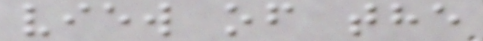view of the
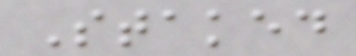Staked
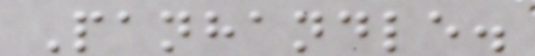Panhandle.
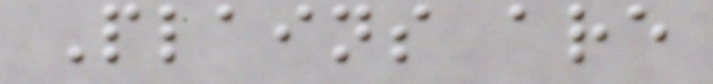Plains are
